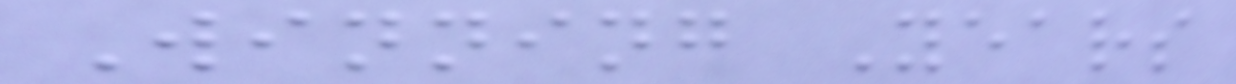Winning Years
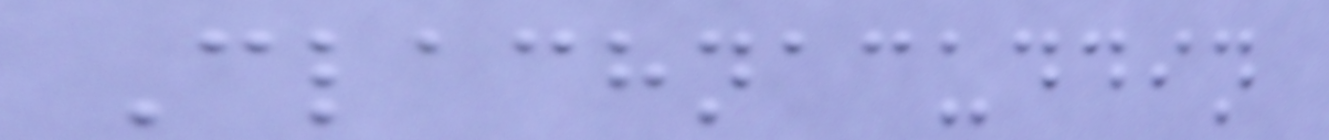Clachnacuddin
